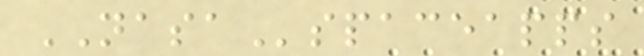NASAspaceapps
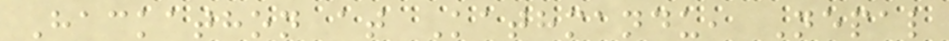Hackathon at Kathmandu, Nepal
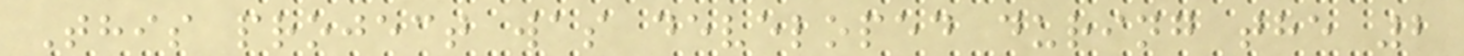This project was developed during the 2
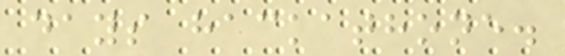days hackathone.
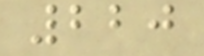220
